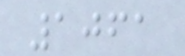1061
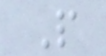P
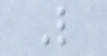L
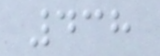438
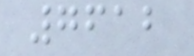7612
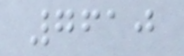7610
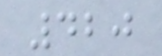420
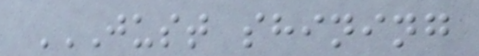JUST SHINING
